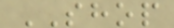SHOP
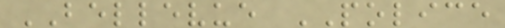BELLEVUE POLICE
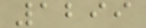1299
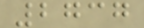2737
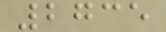2735
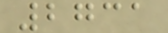2731
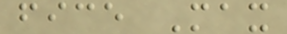fice Max
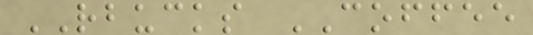RBUCKS COFFEE
